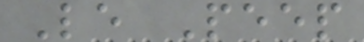Le Peep
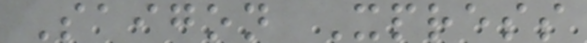Saigon Xpress
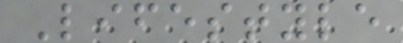Lifestyle
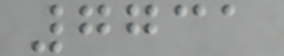7731
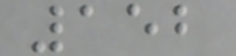152
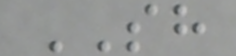SH
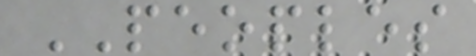PEOPLES
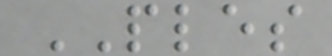PLES
